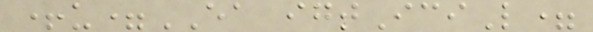+u=EA igtIciL=
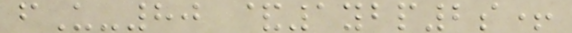fU-80 &1ybp2s+
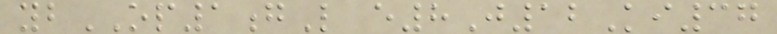ybOP1gL e8J12Ki37
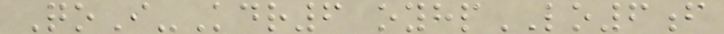QoI-Kdr6 oyhpLO6f
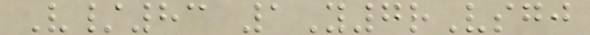V/83 1Y7rVsgj
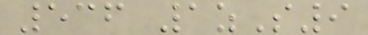536 1zS9
